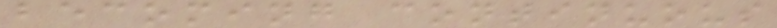becoming continuous
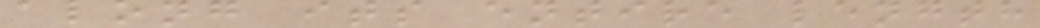along its entire length
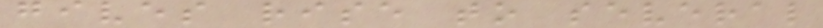gives rise to several
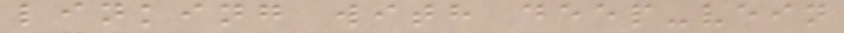linking with deep-vein
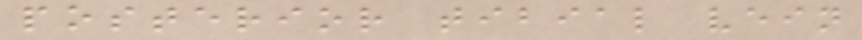posterior tibial vein
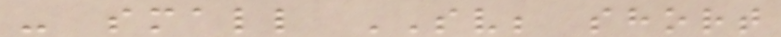- small SV; short
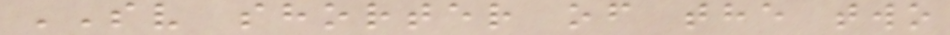SV shorter of the two
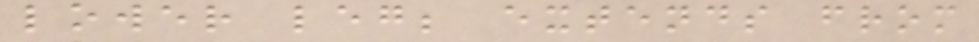lower leg; extends from
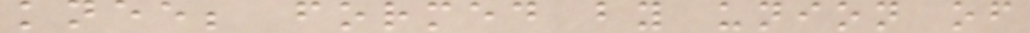knee; formed by union of
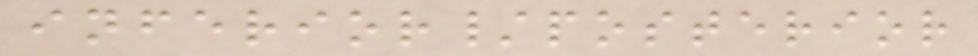inferior/posterior
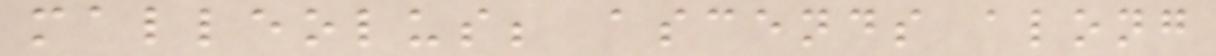malleolus; ascends along
